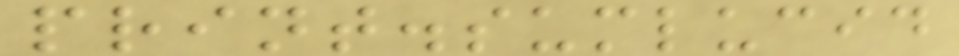print.sumlucid
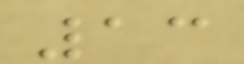13
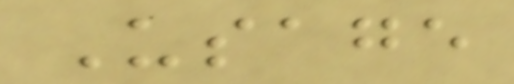Usage
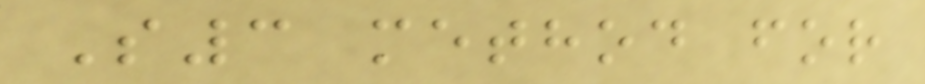S3 method for
